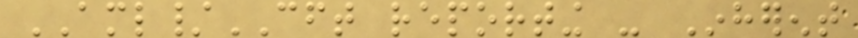AML/CFT reporting - Inherent
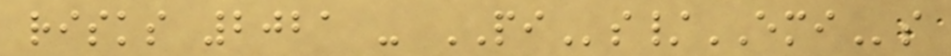risks 2021 - PIs/EMIs
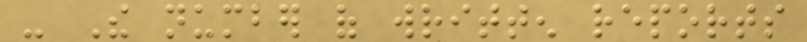- The number of written reports
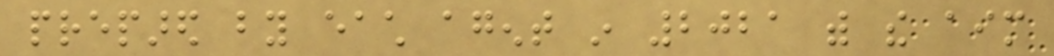prepared by each agent in 2021 with the aim
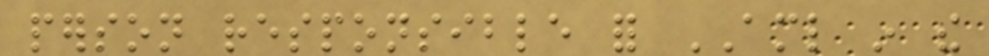person responsible for AML in the
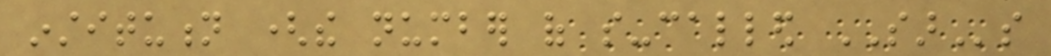institution (the number of so-called SARs
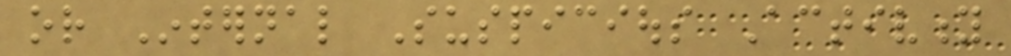or Internal Suspicious Activity
